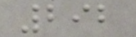292
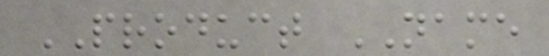PRODUCT NAME
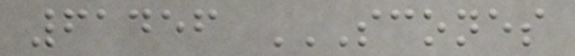61456 SCONES
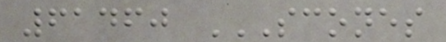61460 SCONES
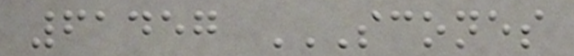61457 SCONES
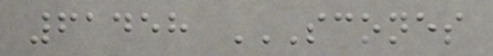61458 SCONES
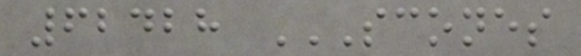62428 SCONES
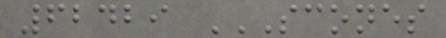62429 SCONES
